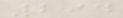294
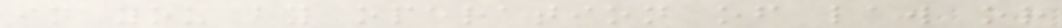in you by operation of law or
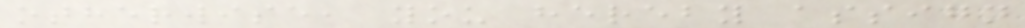otherwise, you hereby assign
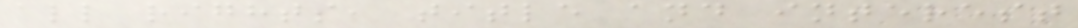all rights, title and interest
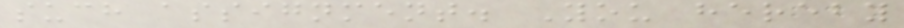such assignment. You hereby
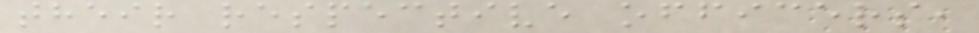their respective officers,
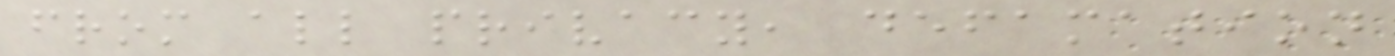from all privacy, defamation
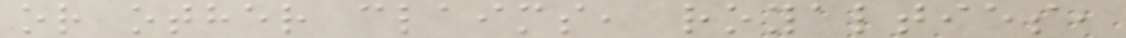or other claims, royalties,
